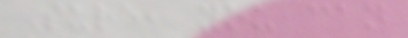Sure, you can
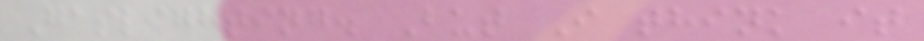Gaslighting. But I think it
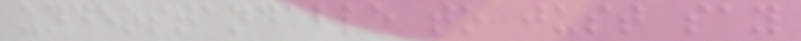understandable to just say
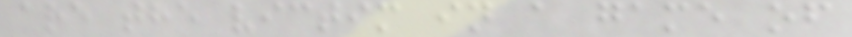are the victim in a game of
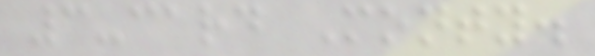3-card Monty.
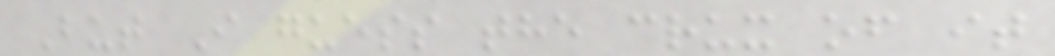But I guess the crux of it
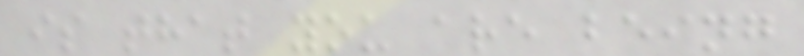is that you are being
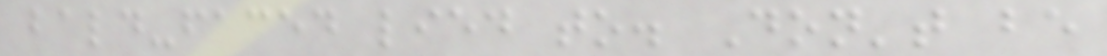bald-faced lied to. Don't be
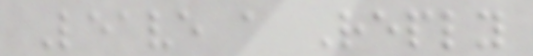Leave a Reply
